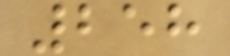258
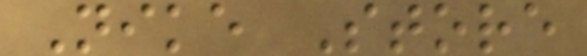Nike Store
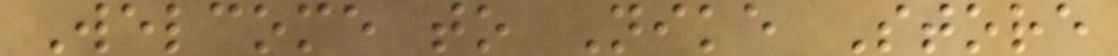Welcome to Nike Store
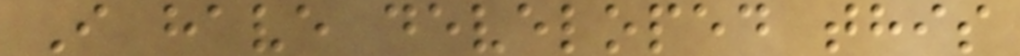I have developed this
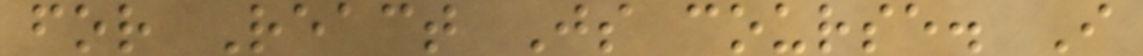for React Js course. I
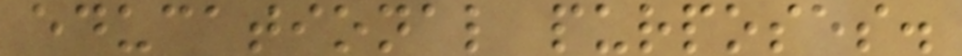educational purposes.
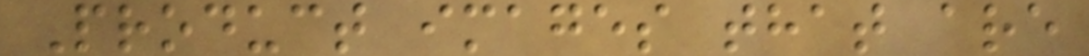Product images that are
